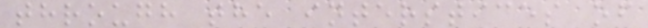through the interstices of
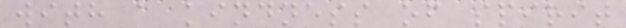with a kindness of spirit
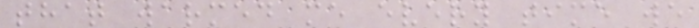that warmed me every time we
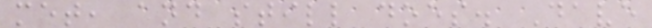met, and still does. Dave
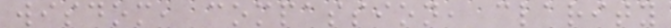wisdom, compassion, clarity
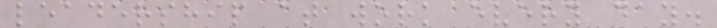leadership at work every day.
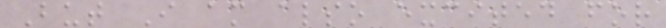But I am also excited for
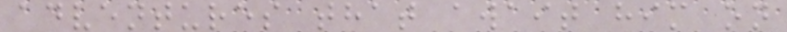adventures that await him on
